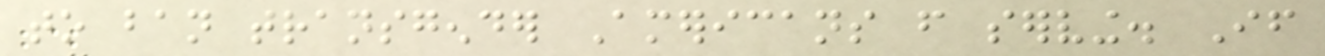to ban transgender Americans from serving. If
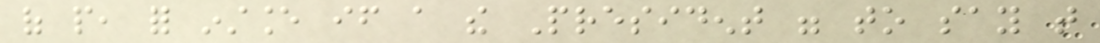of people, for instance if a the President were to say that
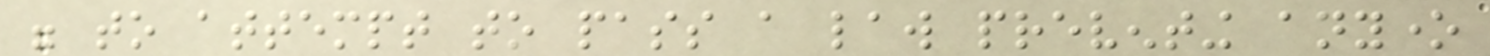were to attempt to pass a law preventing anyone
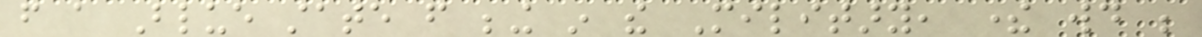from a Blue state from being in the Military, there would be
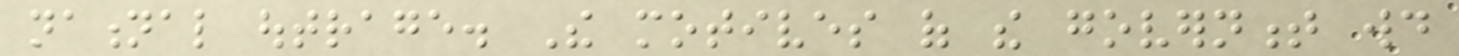national outrage. The motives of the government would
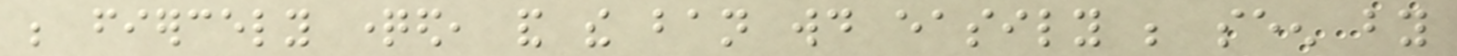be fiercely questioned, and the ban would easily be seen by
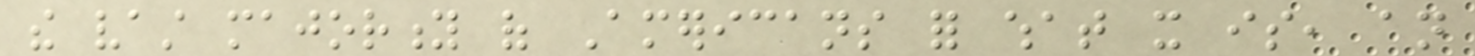the vast majority of Americans for what it is, an
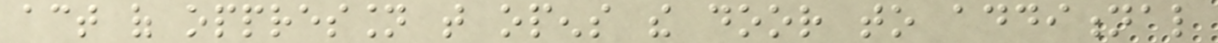act of oppression that opens the door to additional
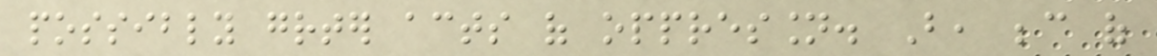possibly greater acts of oppression. But, because of
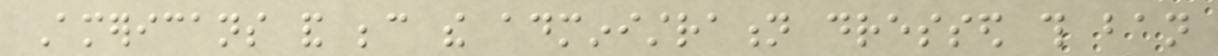Americans and because the administration dressed this ban
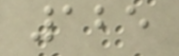125
